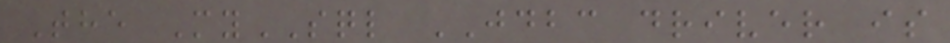The MySQL JDBC driver is
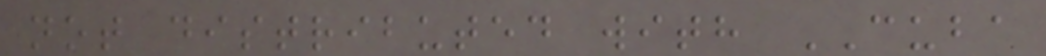not distributed with CUBA
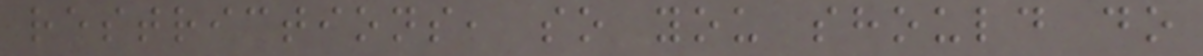restrictions, so you should do
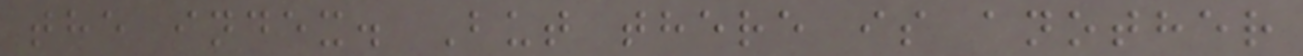the index. But there is another
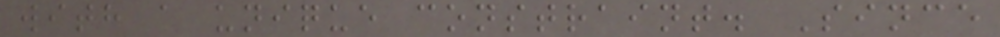with a unique constraint. Since
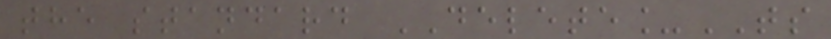the standard DELETE_TS
